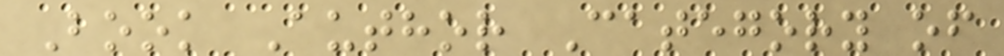Book Author Category of
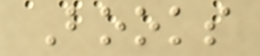Books
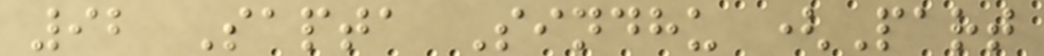92 Sapta Sindhu (Part
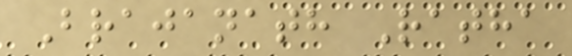Brajanath Ratha
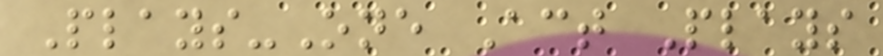Plays-One Act Plays
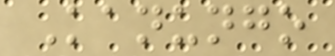Kanungo
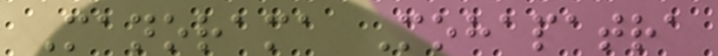Manorama Mohapatra
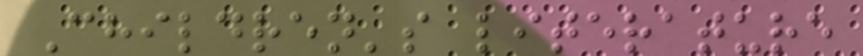Children's literature
